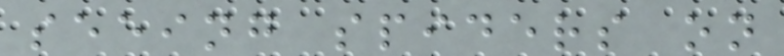seeing spiders on
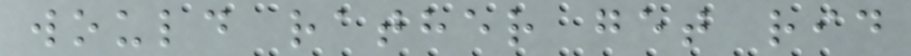would rather get rid
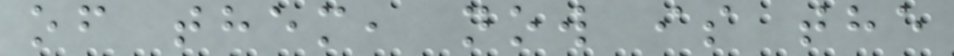of them, now is the
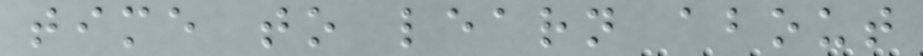time to learn about
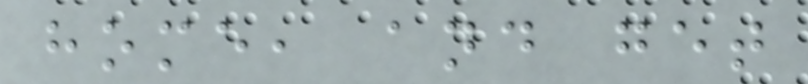home, and get
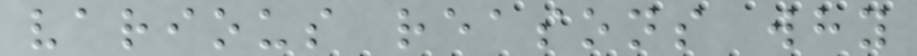various reasons why
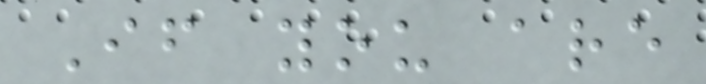If you are
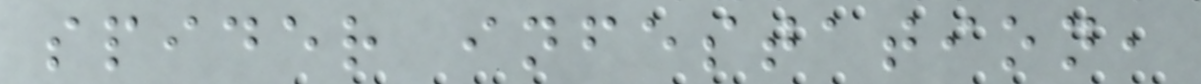spider infestation,
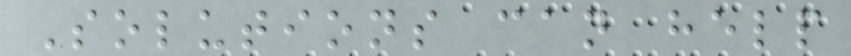Solutions can help
